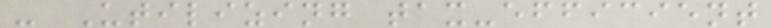- Utilizing tax-efficient
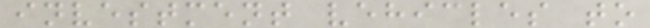investment vehicles to
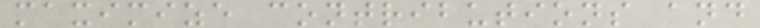maximize contributions and
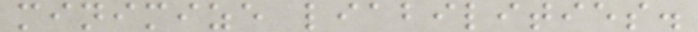minimize liabilities.
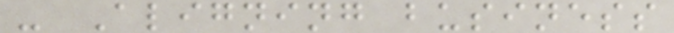- Aligning business
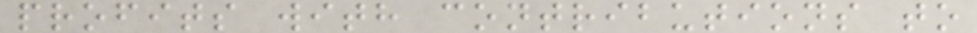profits with contributions to
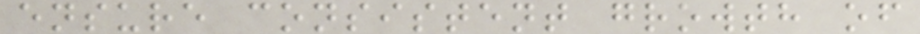ensure consistent growth of
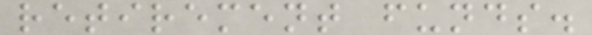retirement funds.
